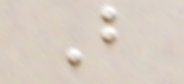But
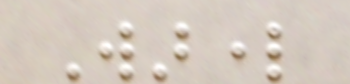Warlord
